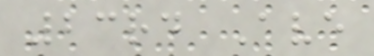23rd Ave
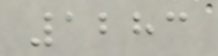1283
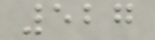527
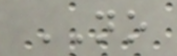NO
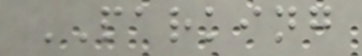PARKING
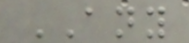ANY
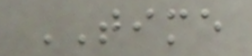TIME
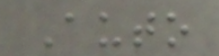Auto
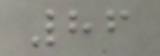86
